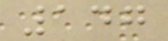147
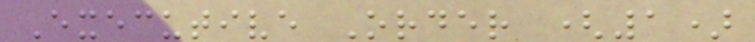Executive Order (1)
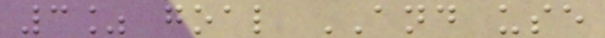3% goal AND use
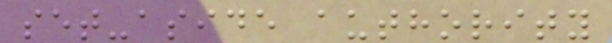set-aside authority
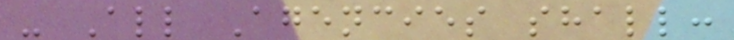- All Agencies shall:
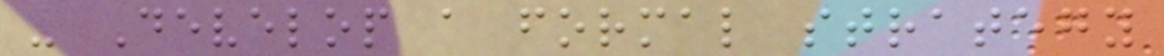- Develop a formal strategy
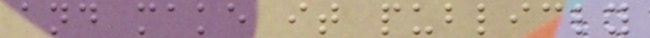and make it publicly
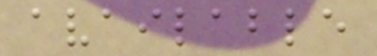available
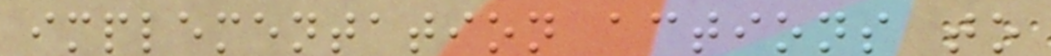implementation actions to
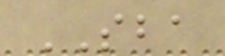SBA
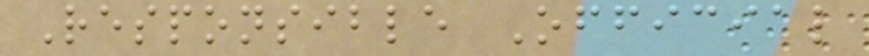Responsible Official
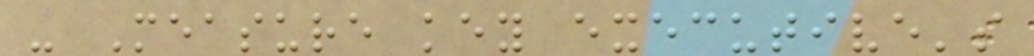- Measure key executive's
